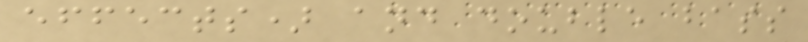effects) and double bass
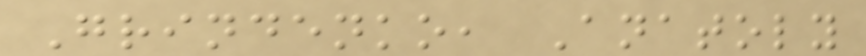Grindenko, Anatoly
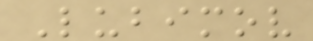Lubimov
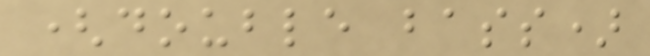(double bass)
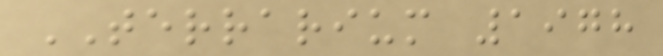TERRARIUM 1978
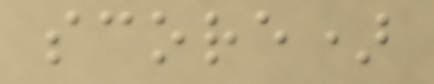score)
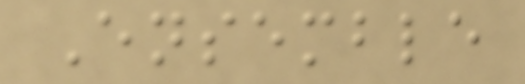Ensemble
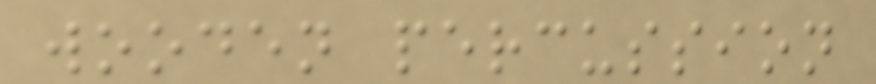wooden percussion
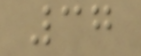37
